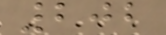202
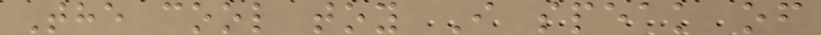The cool toy I speak of
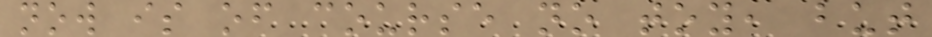now is of course no toy, but
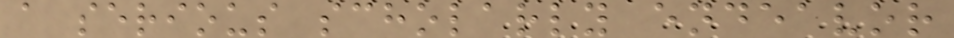a serious scholarly endeavor
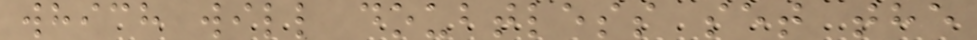which will doubtless set the
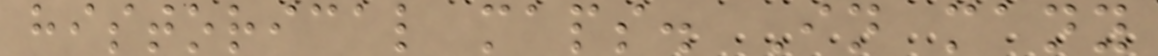historical maps. In many
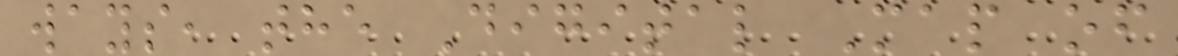ways, the Digital Map of
